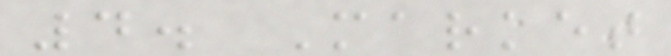4. Market
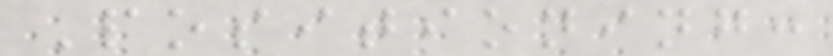Positioning:
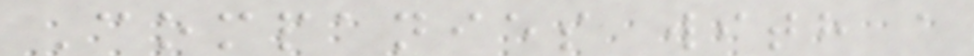Companies with a
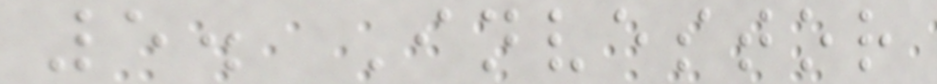5. Investor
